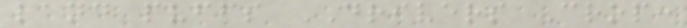land puffs DRIVERS Crop:
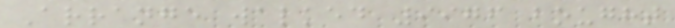Arrange walked 9976 bought
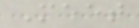Meet
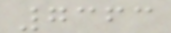7363
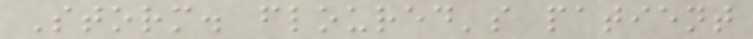Storm. floured's patient
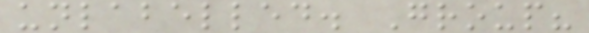unlabelled. Group?
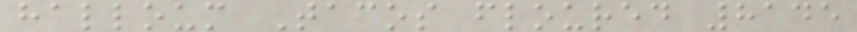halloum Tacos floured 8145
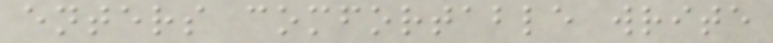enters comfortable write
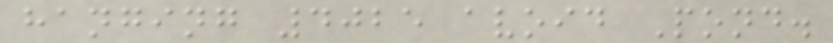hanging 4025 avoid Pond.
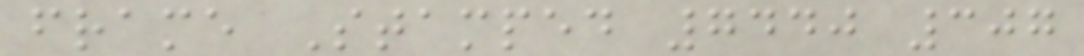frame Stamped 7440 307
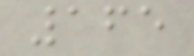165
